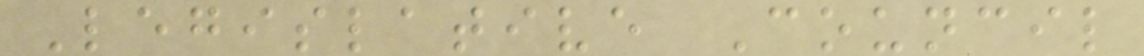Legislative Council
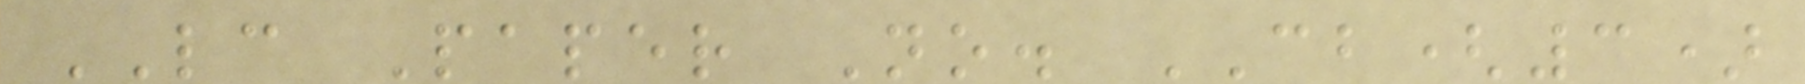LC Paper No. CB(3)
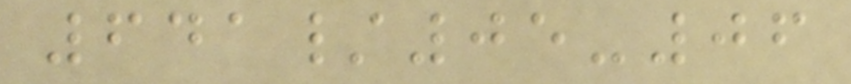641/05-06
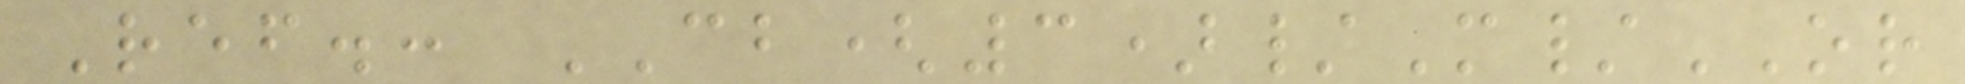Ref.: CB(3)/M/OR
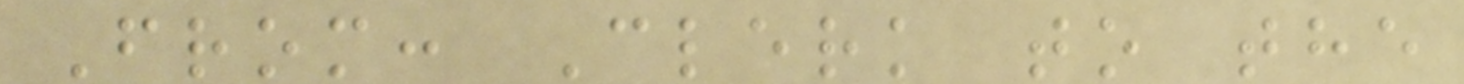From: Clerk to the
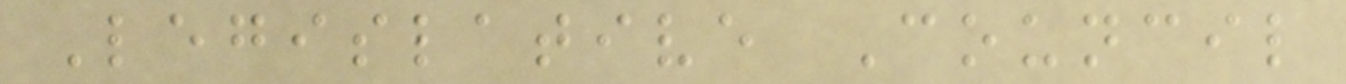Legislative Council
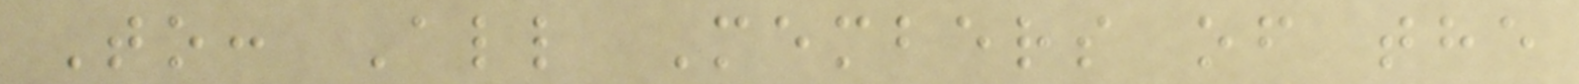To: All Members of the
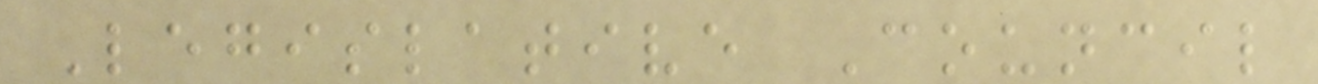Legislative Council
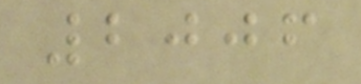2006
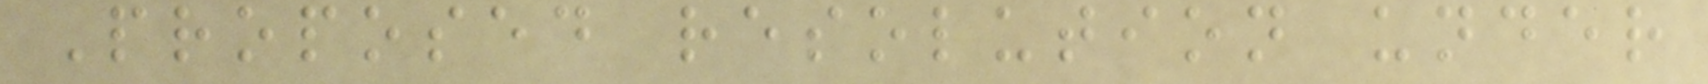Proposed resolution under
